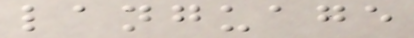language
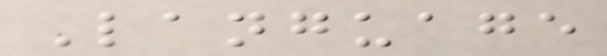Language
